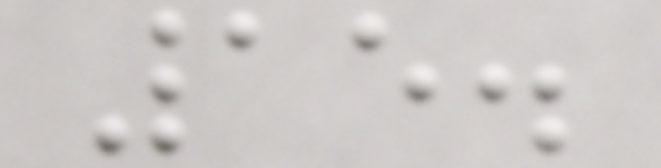15.
